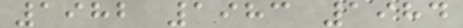1982 1983 1984
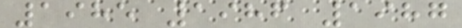1985 1986 1987
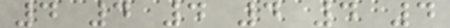4 4 4 4 4 4
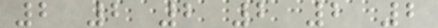2 2 2 2 2 2
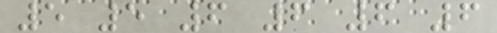5 5 6 6 6 6
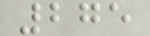275
